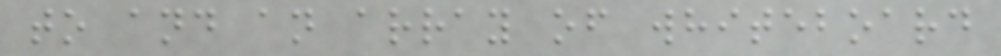to and an array of whiteboard
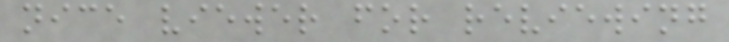nice viewer for reviewing
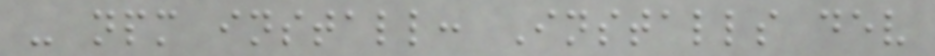- npm install: Installs dev
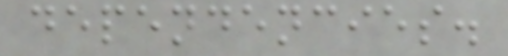dependencies.
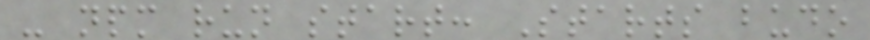- npm run start: Starts budo
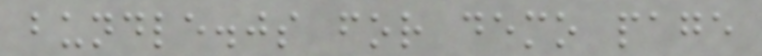bundle.js for demo page
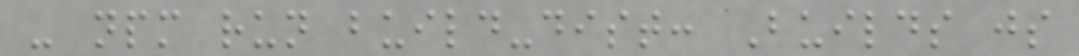- npm run build-dist: Builds js
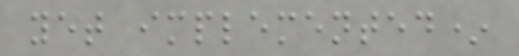yet implemented*
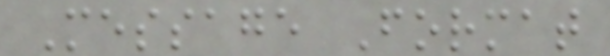Message Format
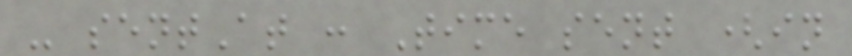- sentAt : Time sent (in
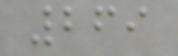269
